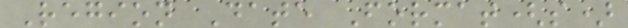Region Date Format(s)
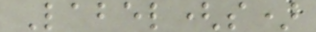Label(s)
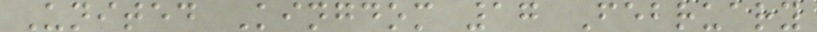United Kingdom 17 February
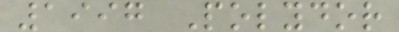1997 Polydor
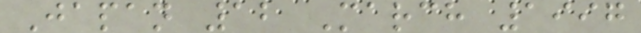Japan 12 March 1997
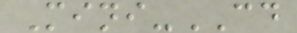Mini-CD
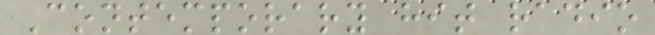Contemporary hit radio
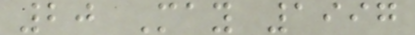20 May 1997
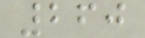260
